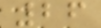26
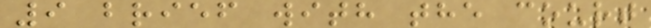9 brief with the court
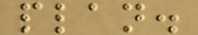plan.
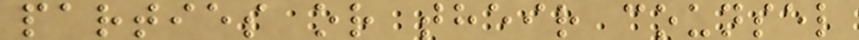parties or their counsel
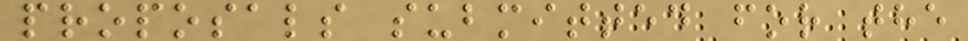proposals submitted for the
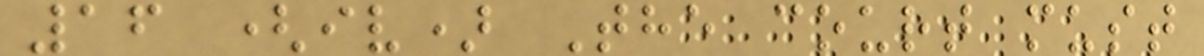16 (iv) The court must
